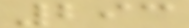293
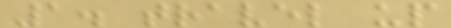1. travel up
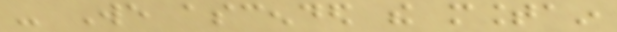- We ascended the mountain
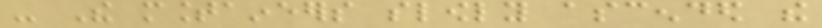- The mountaineers slowly ascended the
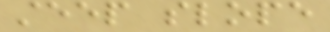steep slope
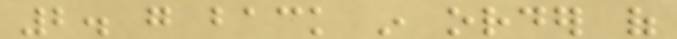2. go back in order of
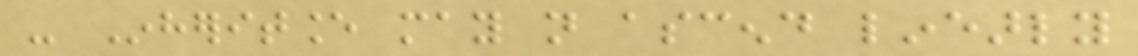- Inheritance may not ascend linearly
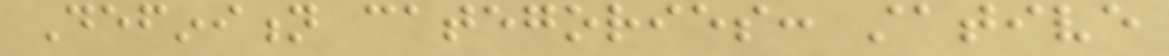Definition categories: stative
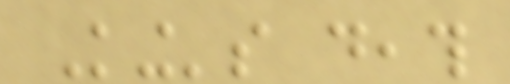King's death
